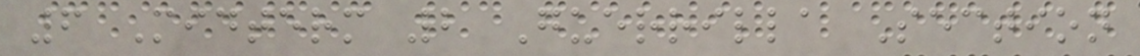6 Midterm 2 Guerrilla Section
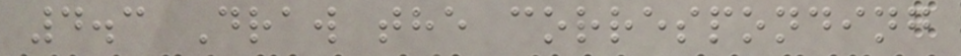4.3 Draw the corresponding
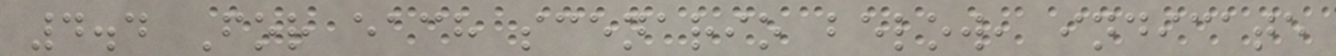4.4 For each scenario below, indicate
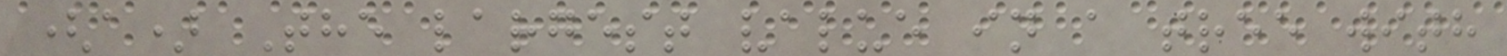(a) The largest value in a tree with
